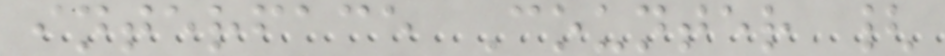interface Counter {
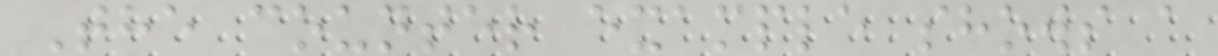The counter example shows a
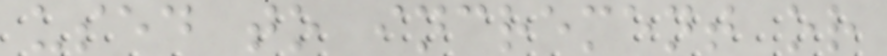used to increment or
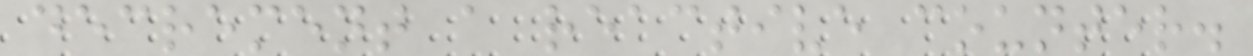decrement a reactive counter.
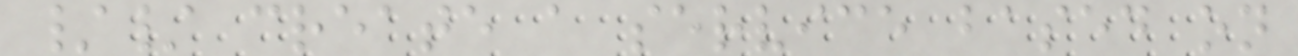// create a service based on
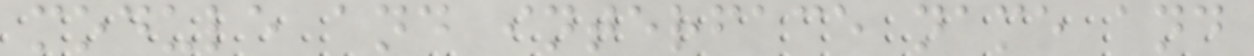module and interface name and
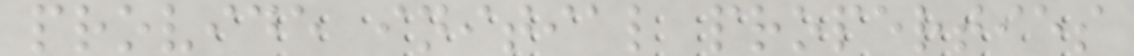provide initial properties
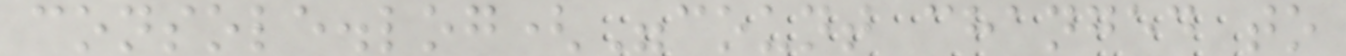console.log("count changed to
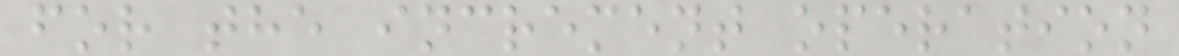for the increment operation
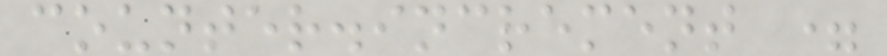counter.increment =
